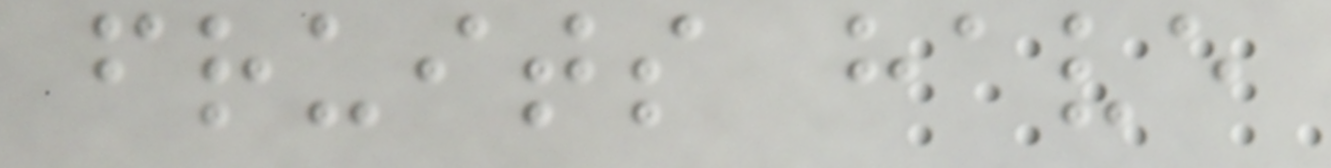fruits have
